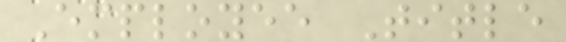Employee Title
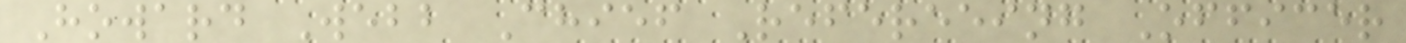Howard Webb Chief Refereeing Officer
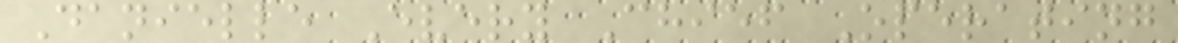Danielle Every Chief Operating
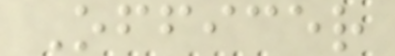Officer
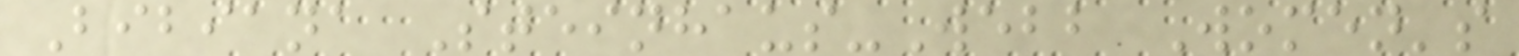Bibiana Steinhaus-Webb Women's
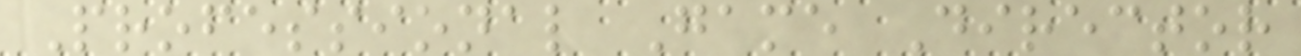Professional Game Director
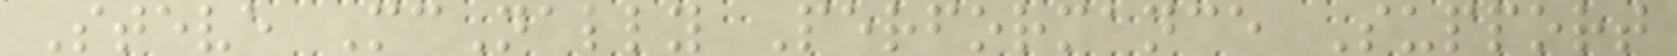Steve McNally Performance Support
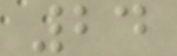24
